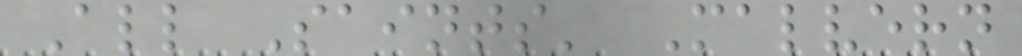All Saints' Malvern
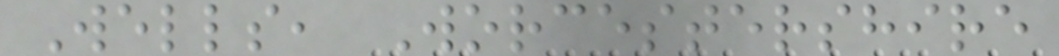Wells, Worcestershire
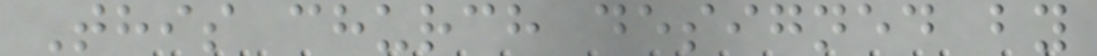This church designed by
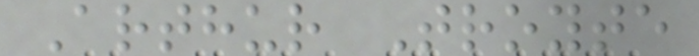Arthur Troyte
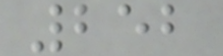252
